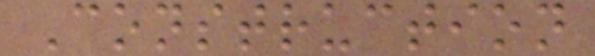Construction
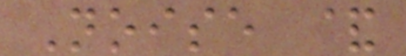Noise &
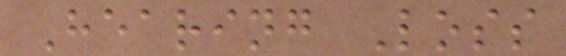Hearing Loss
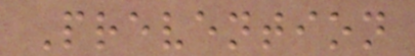Prevention
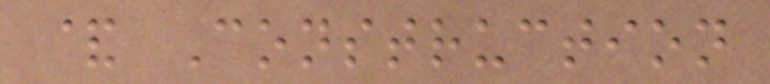& Construction
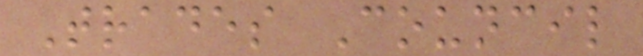Trades Council
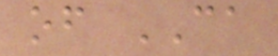of CA
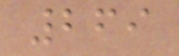269
